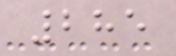285
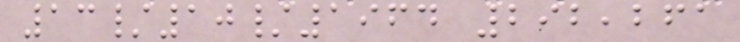13/10/1964 292,261
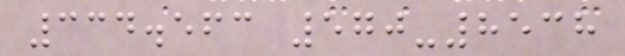334.563 570-8538
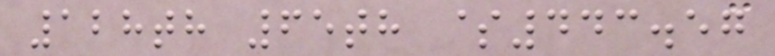128th 65th $443.57
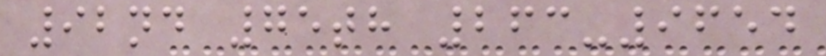92nd 75th 263-9654
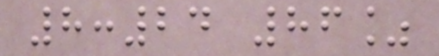8:24 86%
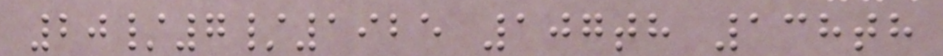20/7/1925 107th 138th
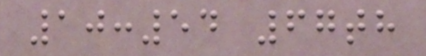10:54 67th
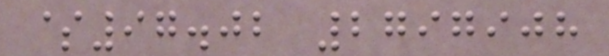$97.02 2797908
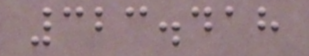323.418
